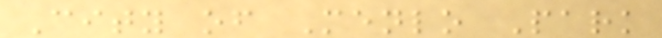City of Menlo Park
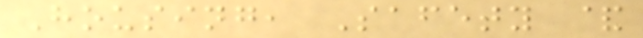Housing, Safety &
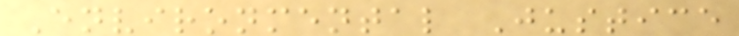Environmental Justice
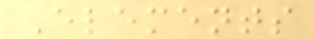Elements
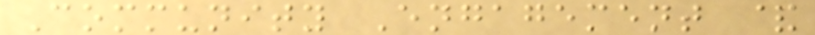Community Engagement &
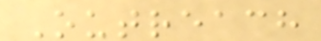Outreach
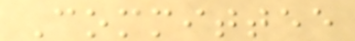Committee
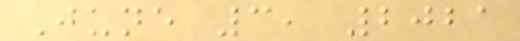June 3, 2021
